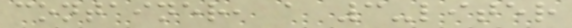container, a 3-liter
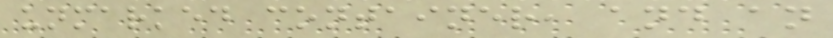unmarked container, and an
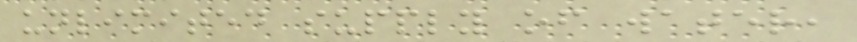unlimited supply of water,
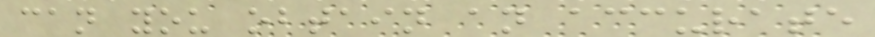can you obtain an accurate
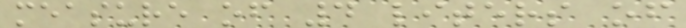measure of 4 liters of
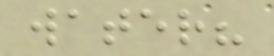water?
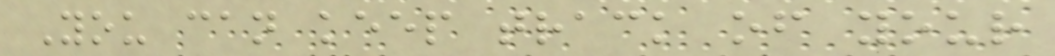You can keep track of your
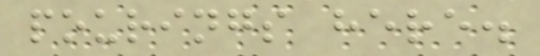pourings here.
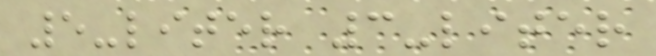5-liter 3-liter
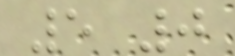5 0
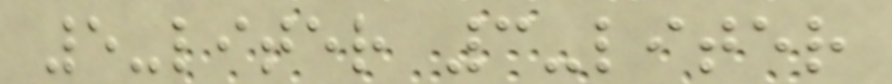5-liter 3-liter
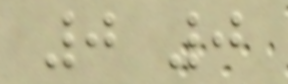0 0
